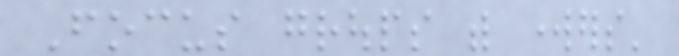Focus groups with workers'
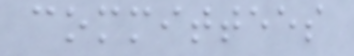committees
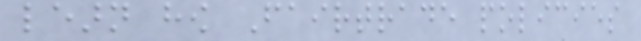learn how Fairtrade policies
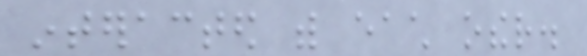interacted with each other.
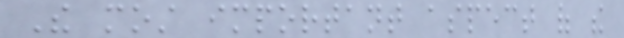The most important aspect of the
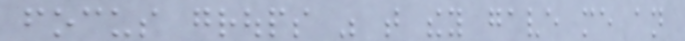focus groups was that they gave me an
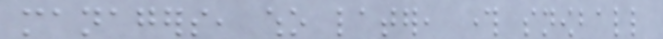managers, who later, through snowball
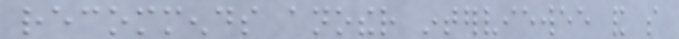recommends another interviewee and so
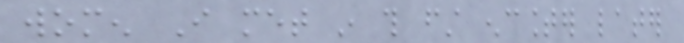women I met in this first encounter later
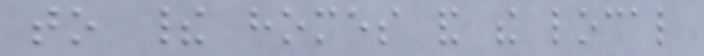to their homes and the local
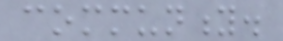community.
